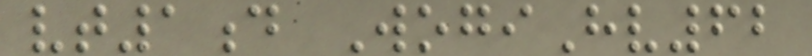vt1d WogiHv62
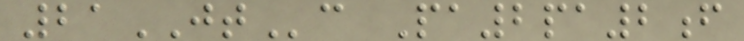21JTc Pa2pa2f
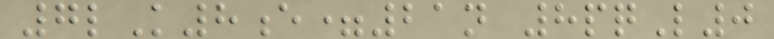7lK8e=21n 8pqL0
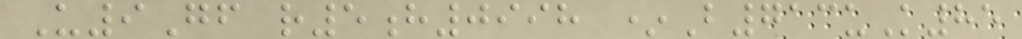U9Gf r5h0998 *B713uK85
